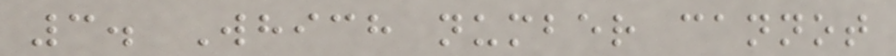3. Which number cannot
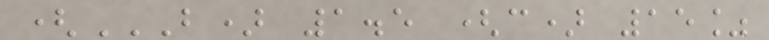(B) 1.5 (C) 15%
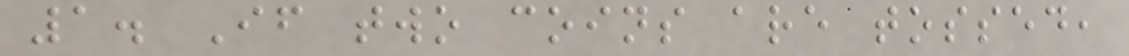1. If two coins are tossed,
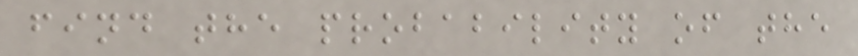find the probability of the
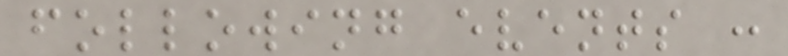following events :
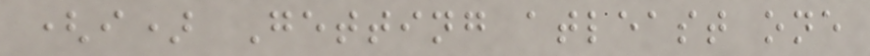(i) Getting atleast one
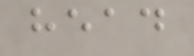head
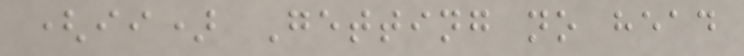(ii) Getting no head
